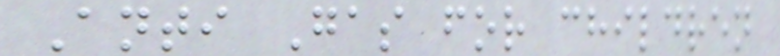Anti Gas for children
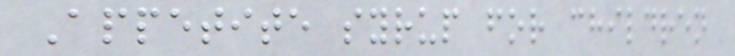Appetite syrup for children
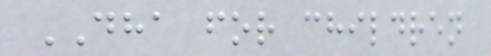DHA for children
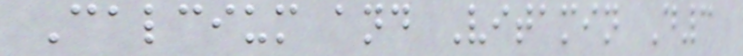Calcium and Vitamin D3
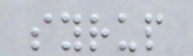syrup
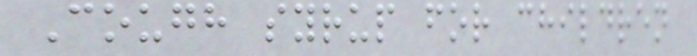Cough syrup for children
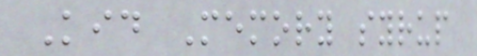Kid Memory syrup
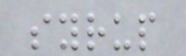syrup
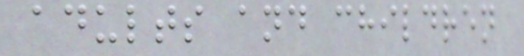adults and children
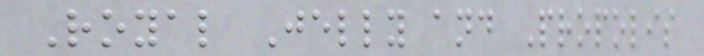Royal Jelly and Propolis
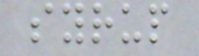syrup
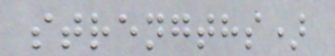strengths)
